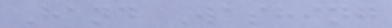Hand Washing
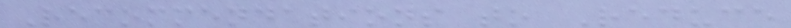Recommendations to Reduce
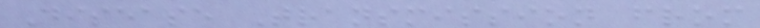Disease Transmission from
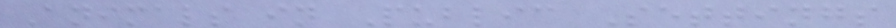Animals in Public Settings
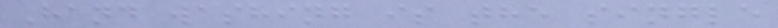Hand washing is the single
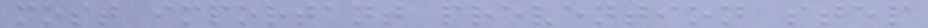most important prevention step
